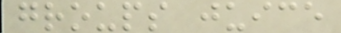groups juice
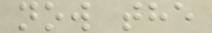now the
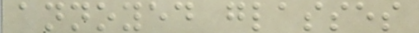annoyed glasses
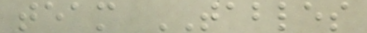team TABLES
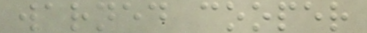warned cooper
